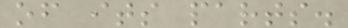of its parts.
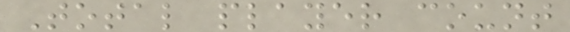Total player count
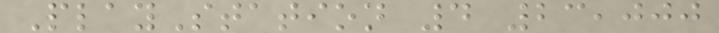PlayStation 4 23,000
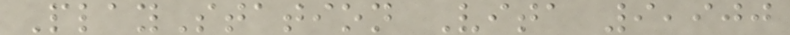PlayStation Vita 9,900
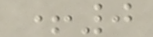+0
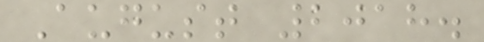August 2018.
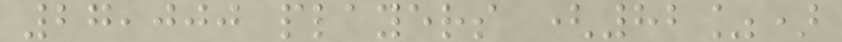27,000 players (82%)
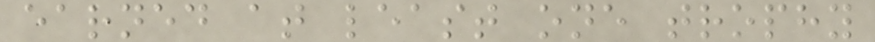earned at least one trophy
